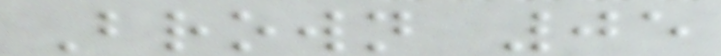Brown 05
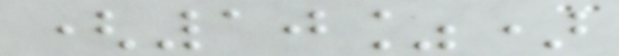(10%)
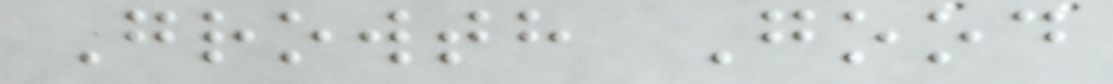Growth Good
